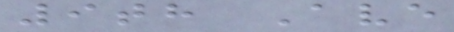9th Ave
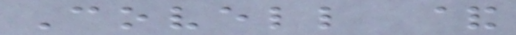Covell &
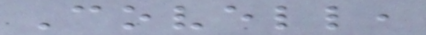Covell,
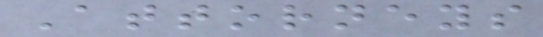Attorneys
